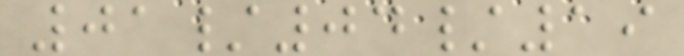01/04/19
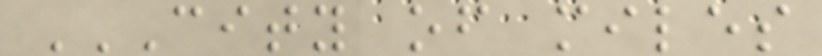CITY OF MILES
